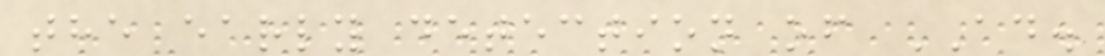the early detection of AD.
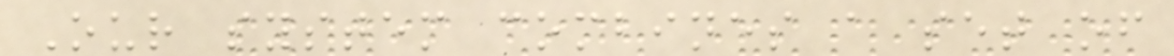Our system combines a set of
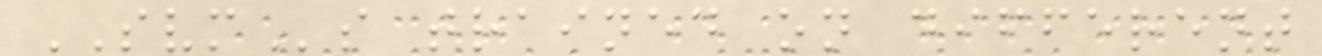SVMs trained on different
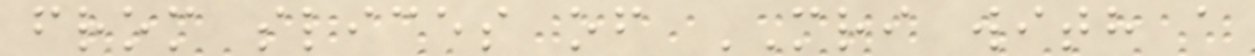from slices of MRI with a
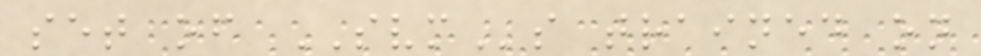set of SVMs trained on
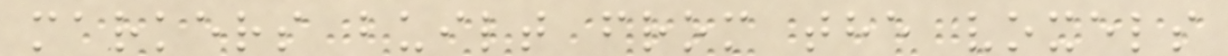markers built from the voxels
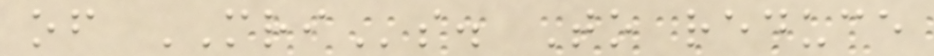of MRIs. To reduce
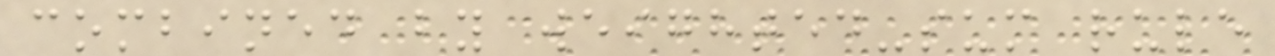combined by weighted-sum rule
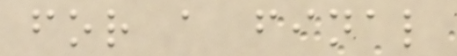for a final
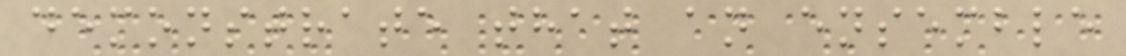demonstrate that an ensemble
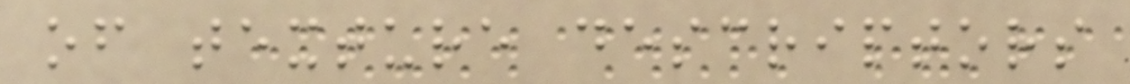of texture descriptors
